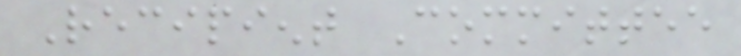Recipient Committee
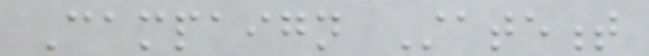Campaign Statement
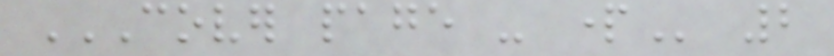COVER PAGE - PART 2
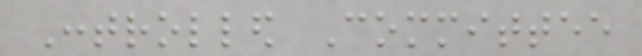Controlled Committee
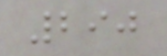290
